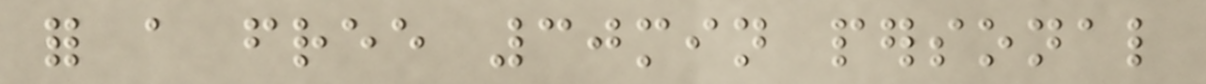for a free 30min personal
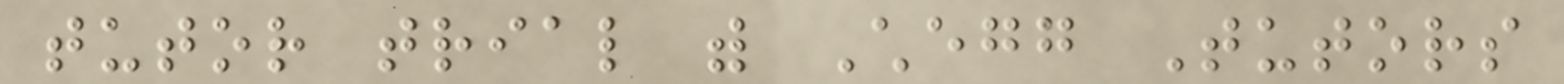tutor trial with Chegg Tutors
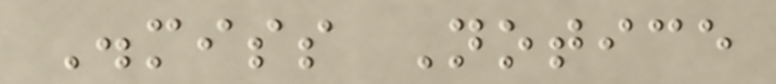Dismiss Notice
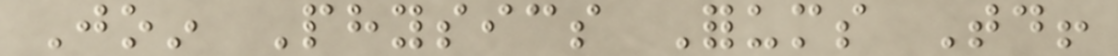Join Physics Forums Today!
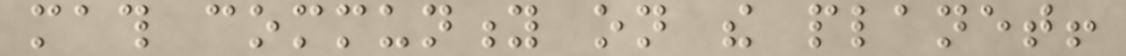math community on the planet!
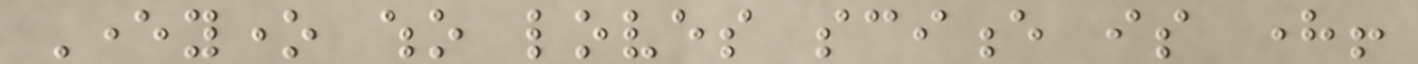Everyone who loves science is here!
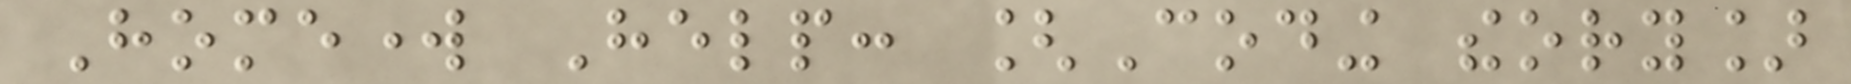Homework Help: [Coding theory]
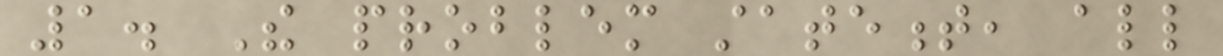1. The problem statement, all
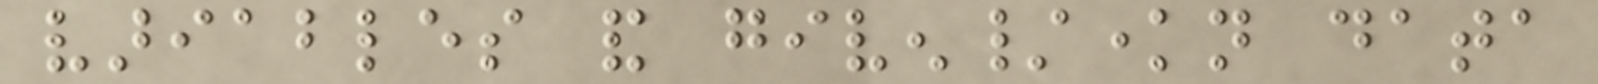variables and given/known data
